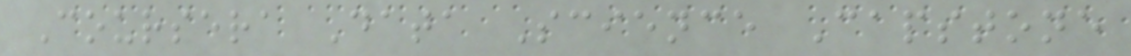Coursera Data Science Capstone
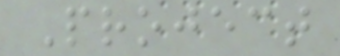Project
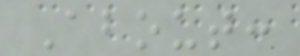About:
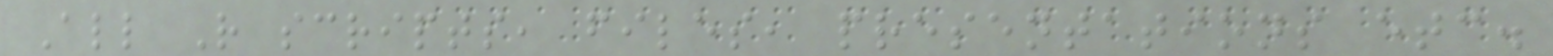All R scripts, files, presentations etc.
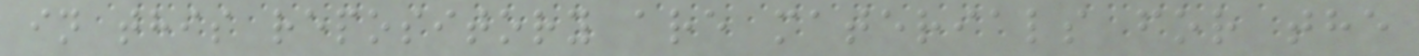in this repository are materials for the
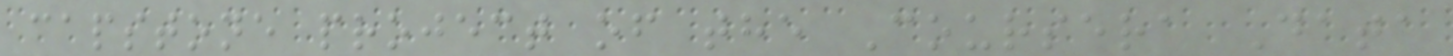capstone project of the Coursera Data
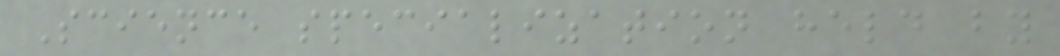Science specialization held by
